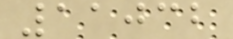11032
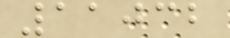11032
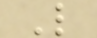L
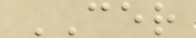CER
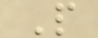P
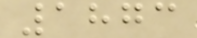1873
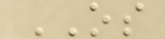OS
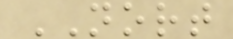NORT
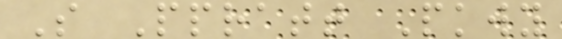S Ppratt Pkwy
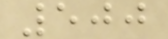500
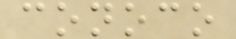conoco
